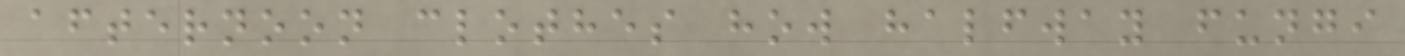afternoon clothes how halfway fungi
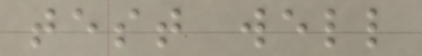test well
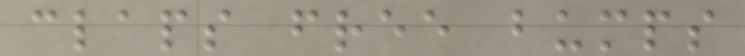claps free bumps
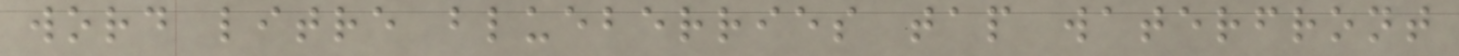word litre blueberries tap waterfront
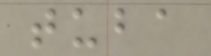tuba
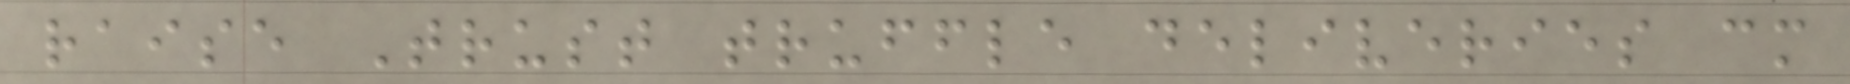raise Trust truffle deliveries cm
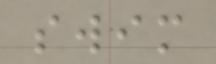swim
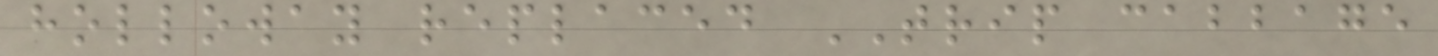holloway replaced TRIP cabbage
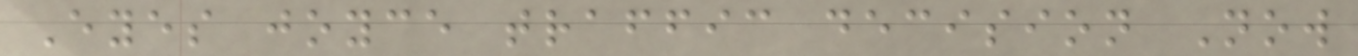Eyes joyce traffic decision Now
